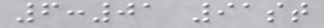6:01 91st
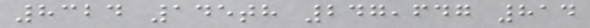8324 145th 247,647 814
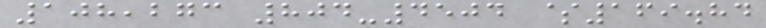108,273 804-4504 $169.84
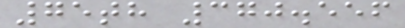75th 370.556
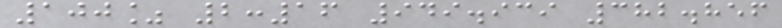100% 2:16 949.939 382.856
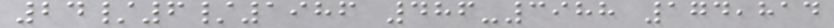24/6/1986 486-3988 174,814
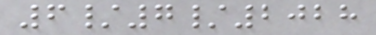6/7/2028
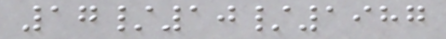17/10/1987
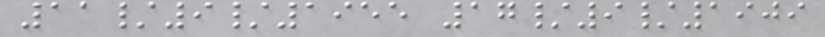11/9/1955 17/9/1909
